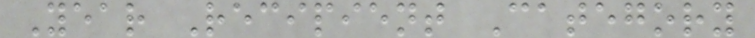Year Recipient Category
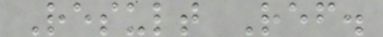Result Ref.
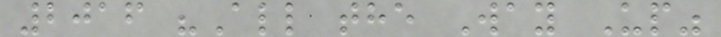2016 "All the Way Up"
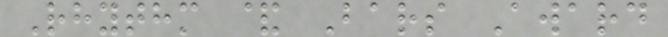Rhythm & Bars Award
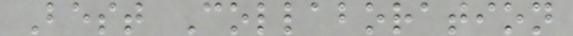Best Collaboration
